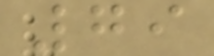79
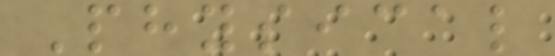Physical
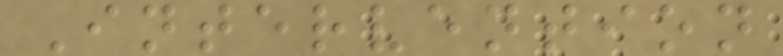Intervention
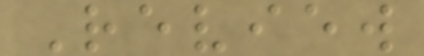Review
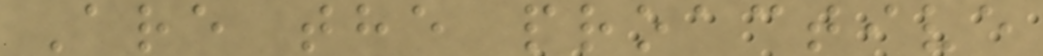Are the proactive
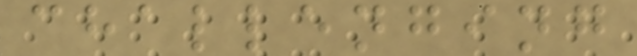challenging
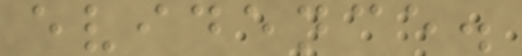evidence.
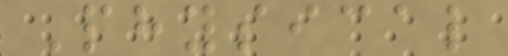Physical
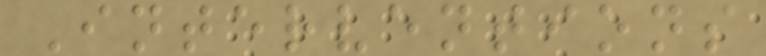Interventions
